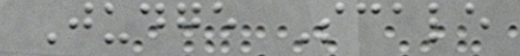Judge Scale
